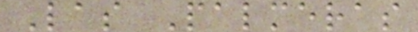Las Palmeras
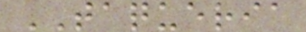TAQUERIA
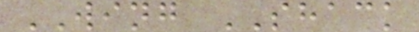WING SHACK
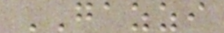GAZZI
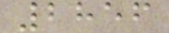2856
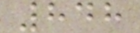848
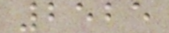2525
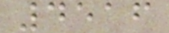4516
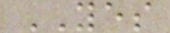YES
